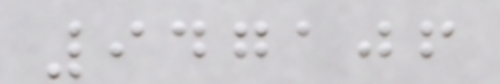947106
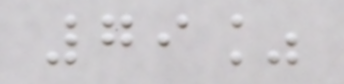79%
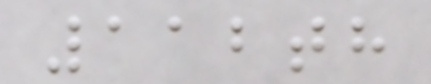112th
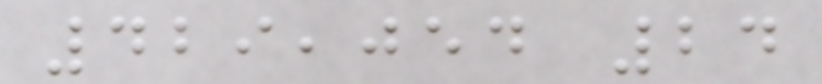429,054 24
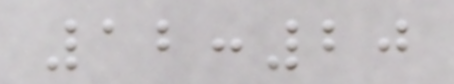12:20
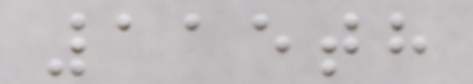115th
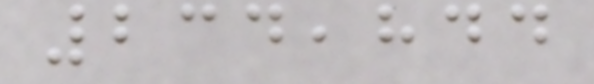234,844
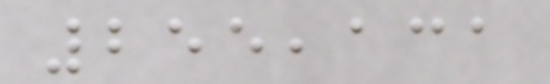255,131
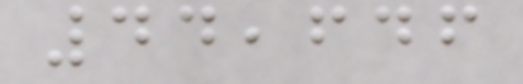44,646
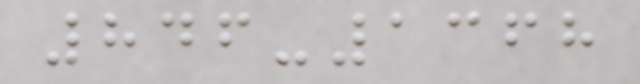846-1368
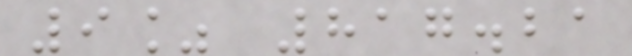9% 817.21
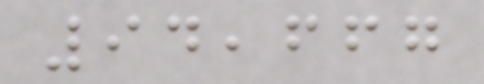94,667
